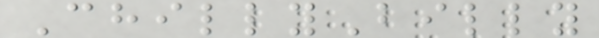ChillyBilly
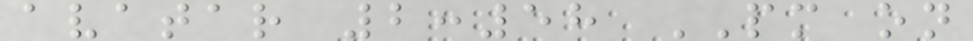avatar 2:58 PM on
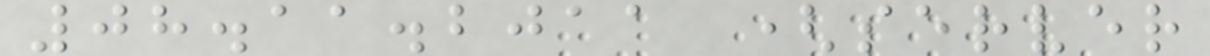08.11.2011 (server
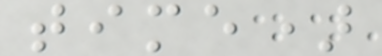time)
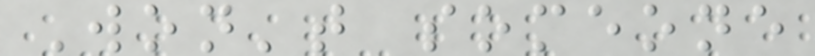Won't someone
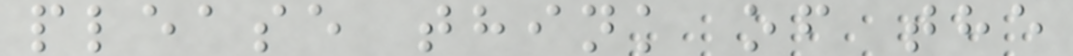please think of the
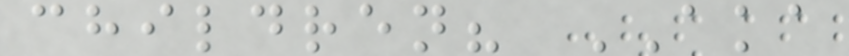children? AKA
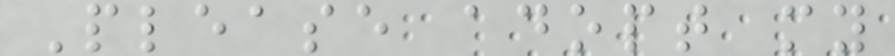Please adopt my
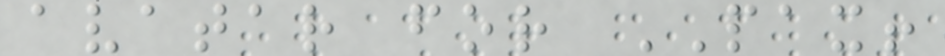avatar for PAX!
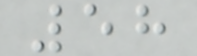58
